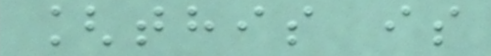[this is
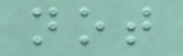not
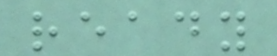ready
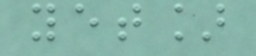yet]
